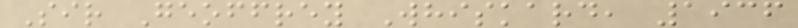Sir Geoffrey Whiskard, 1936
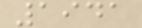1941
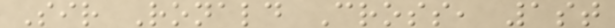Sir Ronald Cross, 1st
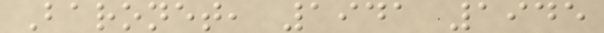Baronet, 1941 1945
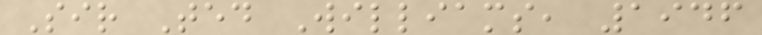Sir Ted Williams, 1946
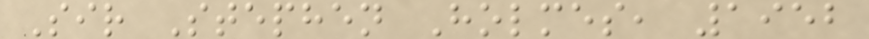Sir Stephen Holmes, 1952
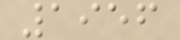1956
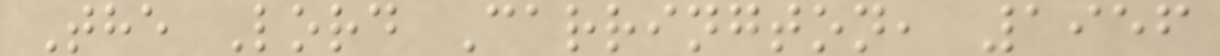The Lord Carrington, 1956
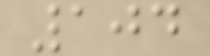104
